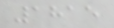1815
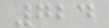724
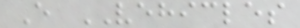E VEHICLES
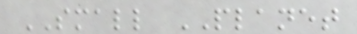SMALL PLANET
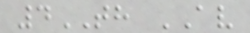4TH AV
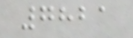7821
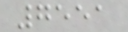7551
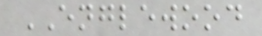ENGLEWOOD
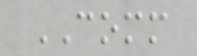COMM
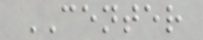CENTER
